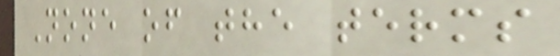None of the terms
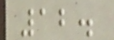12.
